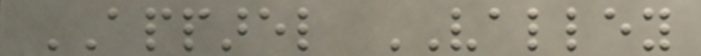APPAREL VALLEY
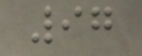97
